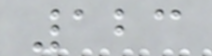123
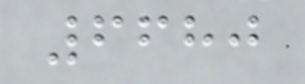6680
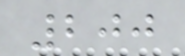200
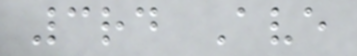3rd Ave
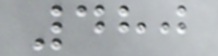480
